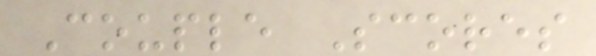Couple Scores
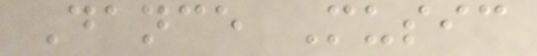Dance Music
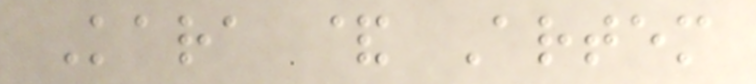Kara & Artem
